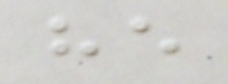he
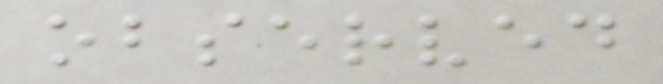observed
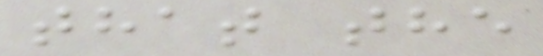that the
